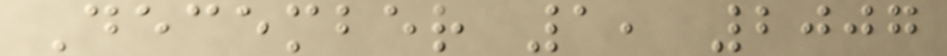December 1, 2007
